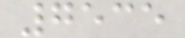7535
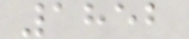1852
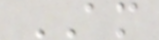AM
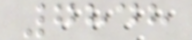7848
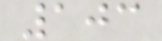103
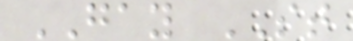GAY ST
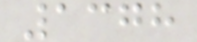1378
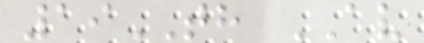19TH AV
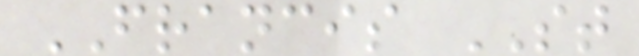FRANCIS ST
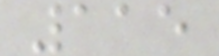115
